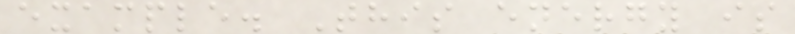example. This energy is
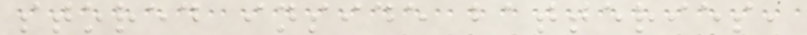stored inside batteries,
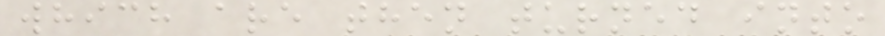which are then turned into
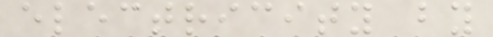electricity by
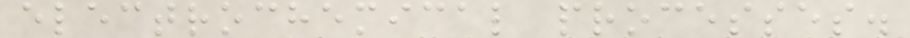electrochemical processes.
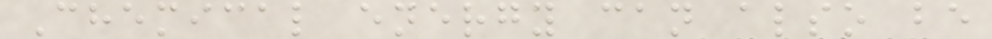Chemical energy can also be
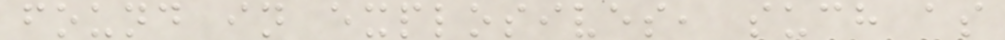found in explosives, such as
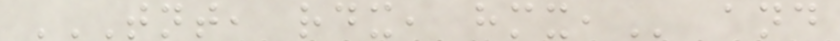TNT, RDX, HMX, and
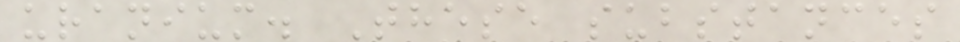uranium. These substances
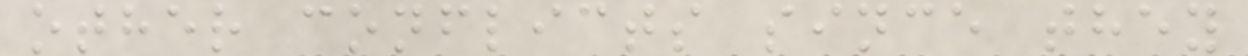other conflicts since they
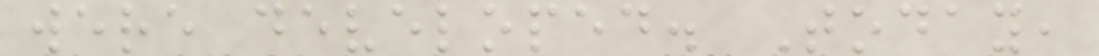were developed. Today,
